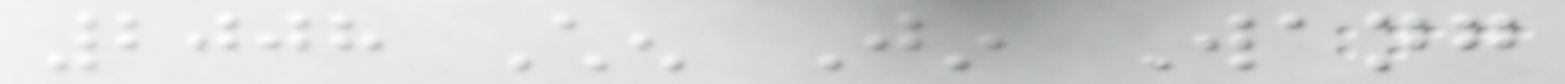2008 Chen Jin Wang
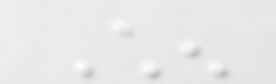Chen
